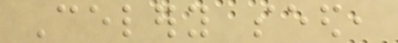Celery seed,
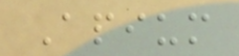Apium
